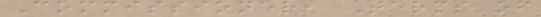Commissioner, Terms of
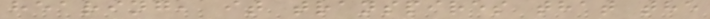hearing, it transpires that the
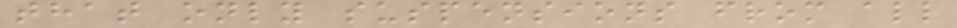that only suspensions from all
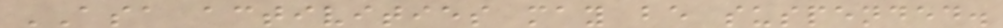ASA activities may be suspended.
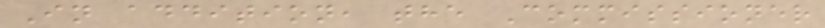In addition, the Commissioner
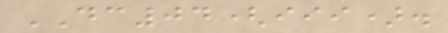DC04(iii).
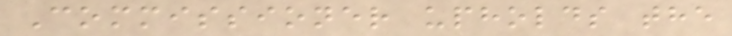Commissioner upholds the
